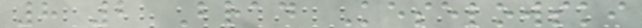8 2 Brad Keselowski
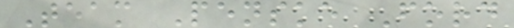Team Penske Ford
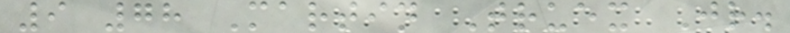9 78 Martin Truex Jr.
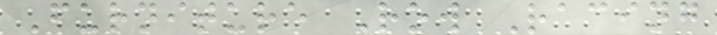Furniture Row Racing
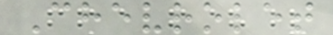Chevrolet
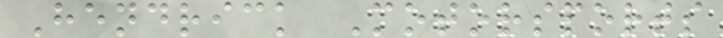Hendrick Motorsports
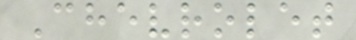Chevrolet
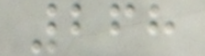268
